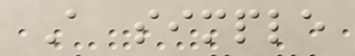A simple
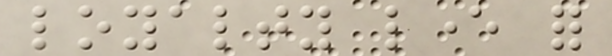loyalty lever for
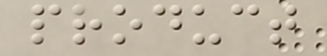product
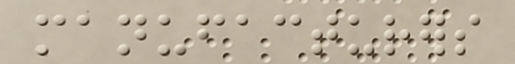manufacturers
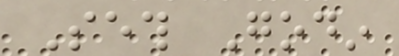Seth Godin
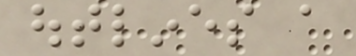outlines a
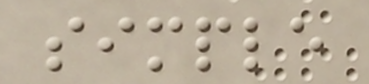simple
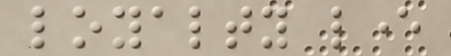loyalty lever
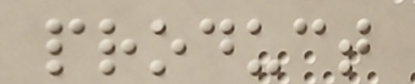product
